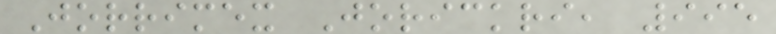Jorrimex Jorickri, 995
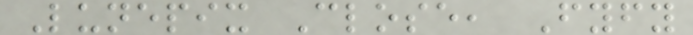Lunepix Close, Fyfy
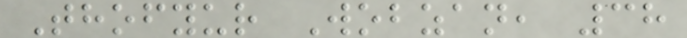Thofyur Wobzan, 38
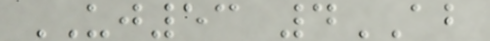UJ53 4AB
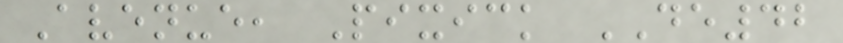Avenue, Pixick DE42
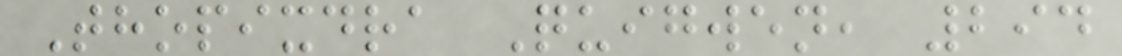Thopixdra Quigwen, 294
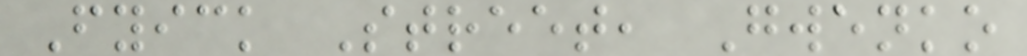Fyick Street, Gwenko
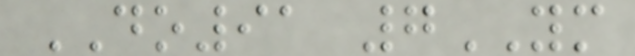DO91 7YM
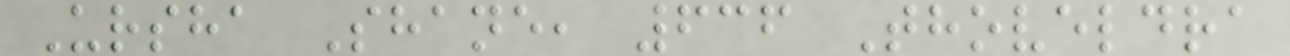Ursha Shane, 636 Thoveldra
